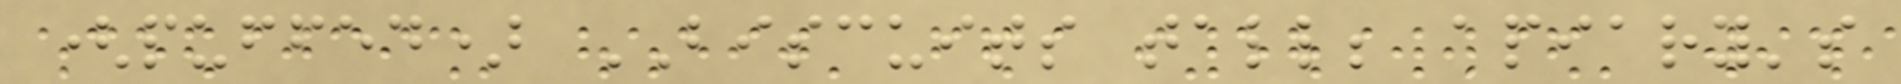(puffed) BISCUITS tall; apiary's
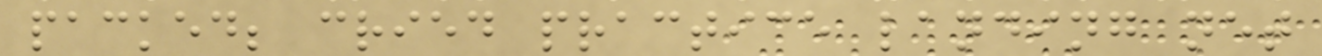packed; cried practice landing net
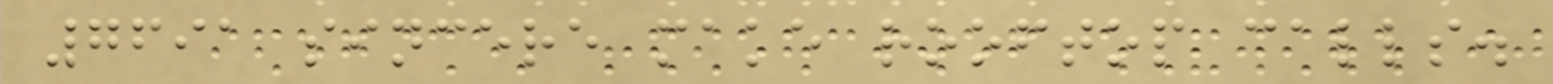7691 sincere make rooftop calls.
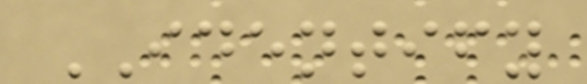IDENTIFY
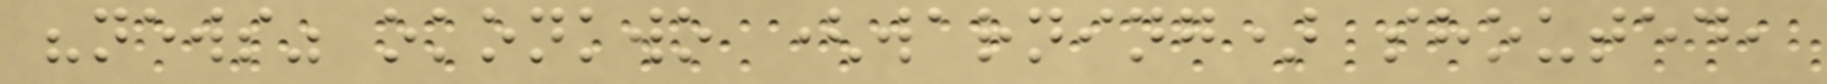"news" okonkwo (warning) shouted,
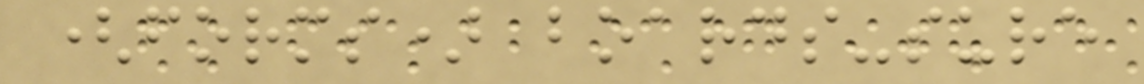(forms) boards-sure
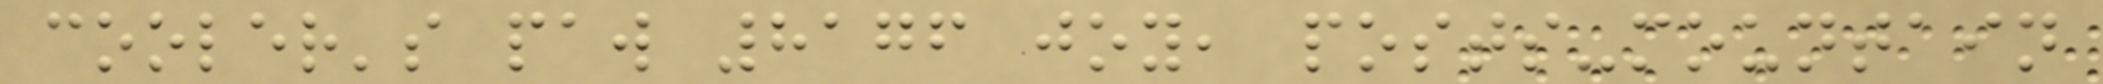cooler's paw 8176 joy, posts-mountain
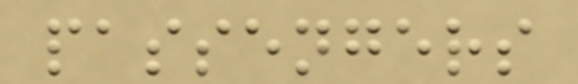passengers
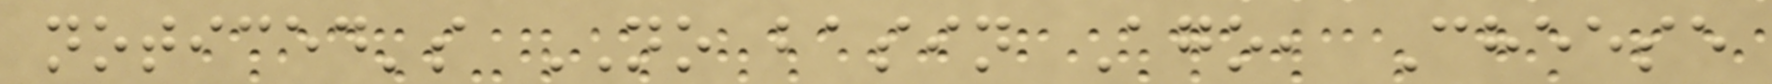noticed's NO basin Ago, Cheese
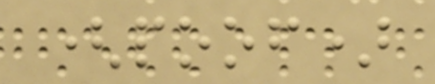(poof)
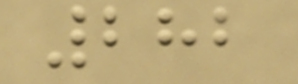282
